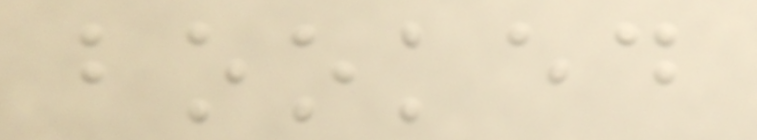booked
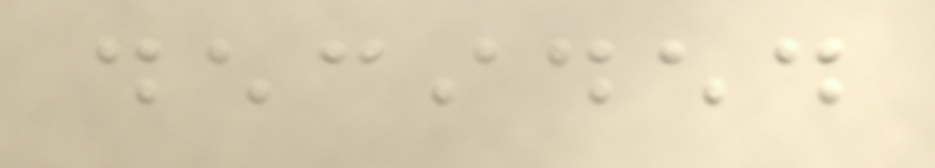decided
